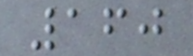160
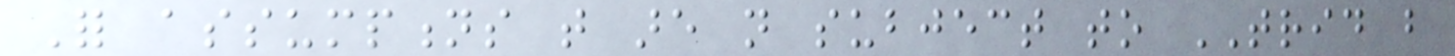For assumptions that are not subject to TRID but
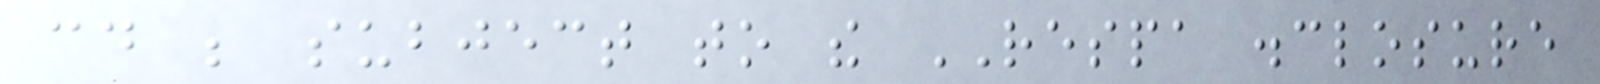could be subject to the RESPA disclosure
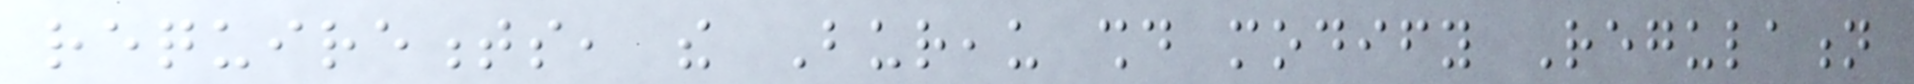requirements, the Bureau should modify Regulation
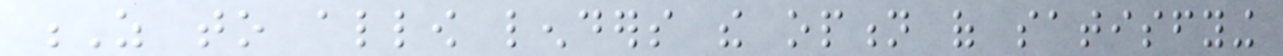Z to allow lenders the option of satisfying
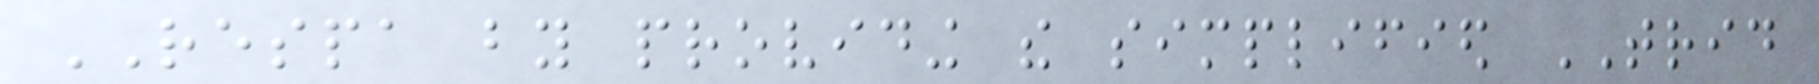RESPA by providing the simplified TRID
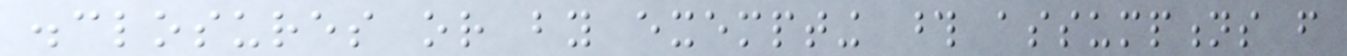disclosures or by exempting those assumptions from
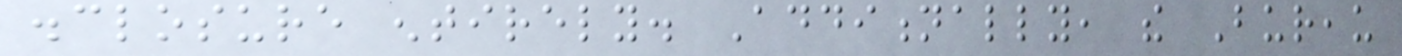disclosure entirely. Additionally, the Bureau
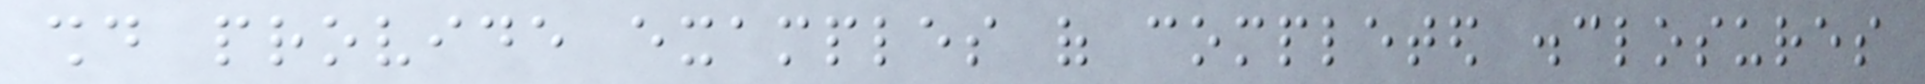should provide examples of completed disclosures
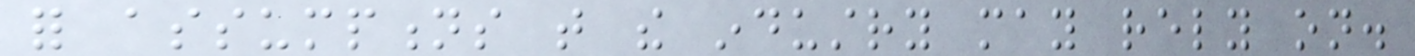for assumptions that the industry may rely on.
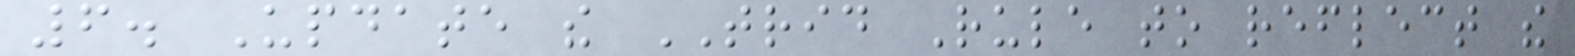6. Update the TRID Rule to reflect the
